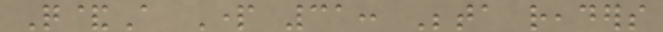Q&A Part 31: Beta readers
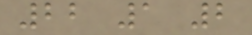22 1 2
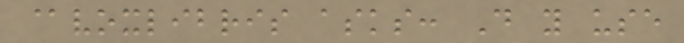@voxlibris asks: Do you use
